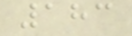183
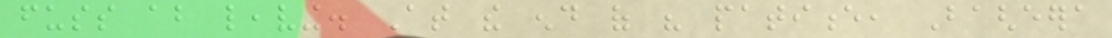fuss about leaving. At the end of his patience, Bagheera
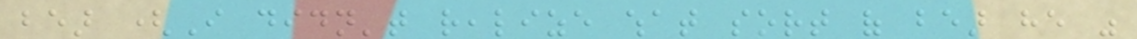bear (I didn't realize what sort of bear he was
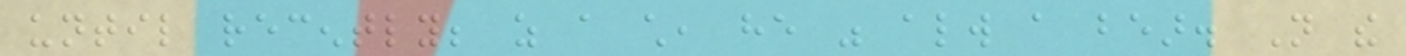until recently; as a child, he was always a bear. Not the
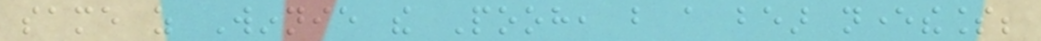same as Winnie the Pooh, but a bear nevertheless;
